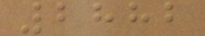2882
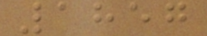1857
